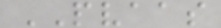PVAAS
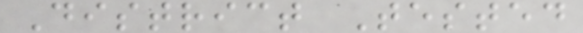District Tested
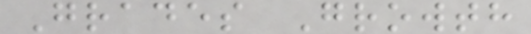Grades Growth
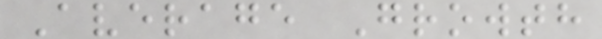Average Growth
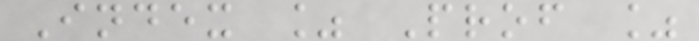Index % Prof %
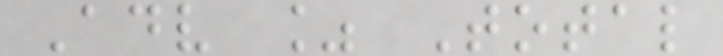Adv % Total
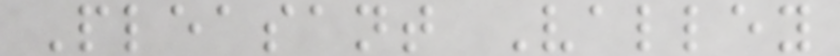Pleasant Valley
